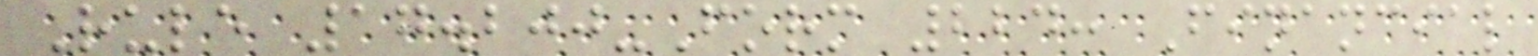Rule 17.200-Form 224: Financial
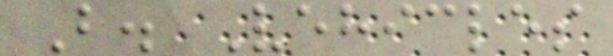B. Vehicles
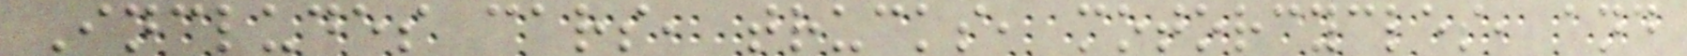Includes cars, trucks, motorcycles, and
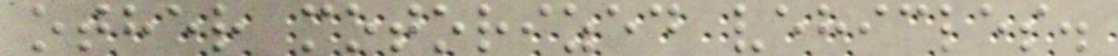other motorized vehicles.
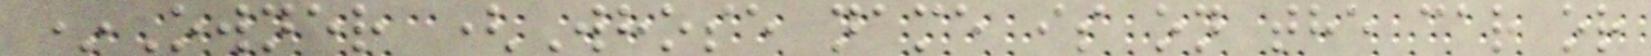*Owner (Whose name is on the car or
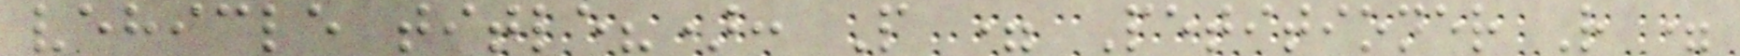vehicle title?): P = Petitioner R =
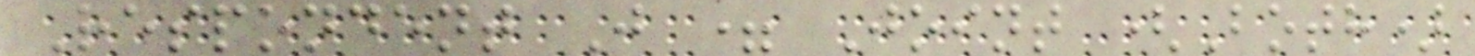Respondent J = Joint (Both)
